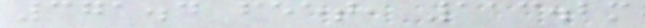371.4 feet, 113.2m
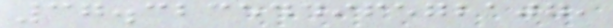37.32354496572107,
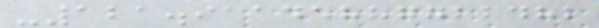-121.91145887722482
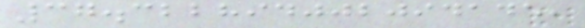37.322894002094145,
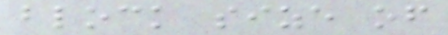block size of
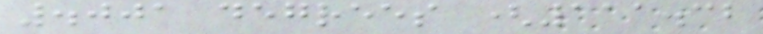.001 degrees (111.32
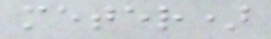meter)
